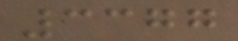3377
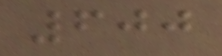600
